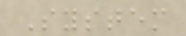System
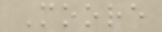Moore
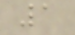1
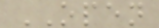OPEN
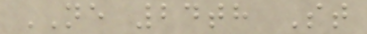NE 24th St
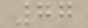77
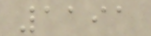1191
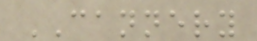CANNERY
